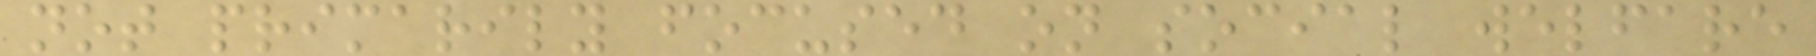not primarily focused on social welfare
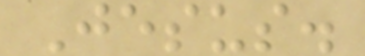Jesus.
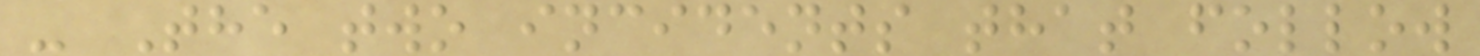- The two incidents that follow
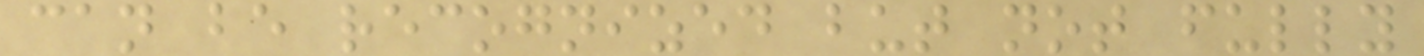can be recognized but not fully
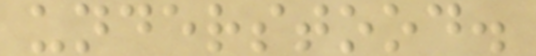understood.
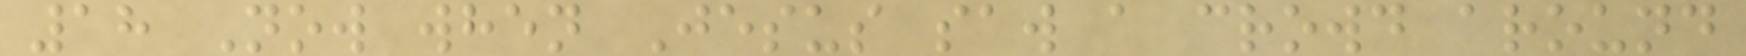18 Now when Jesus saw a crowd around
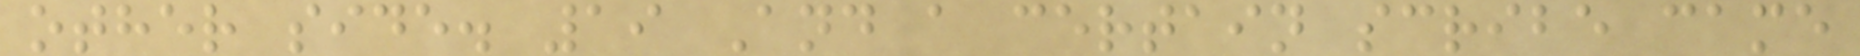other side. 19 And a certain scribe came
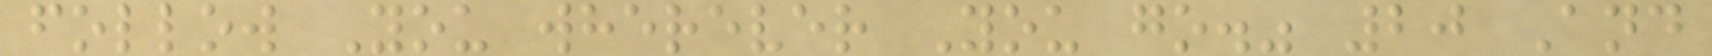follow You wherever You go." 20 And
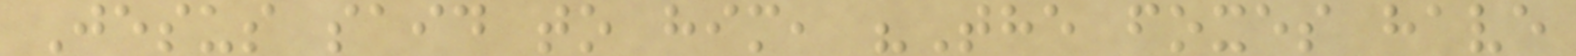Jesus said to him, "The foxes have
